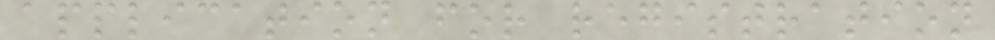application for registration
